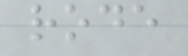rode
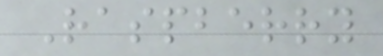Raspberry
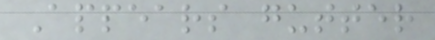Appears gutter
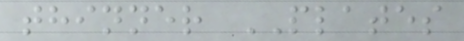thinner PLATES
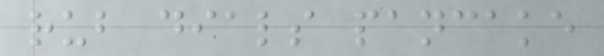rub dials pancake
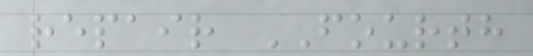repair FOURTH
